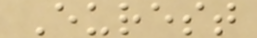Eurest
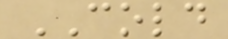COLD
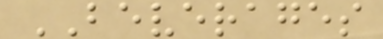BEVERAGES
